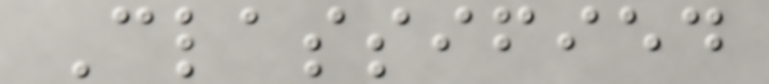Classified
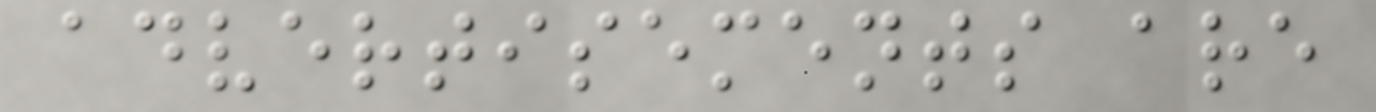advertisements are
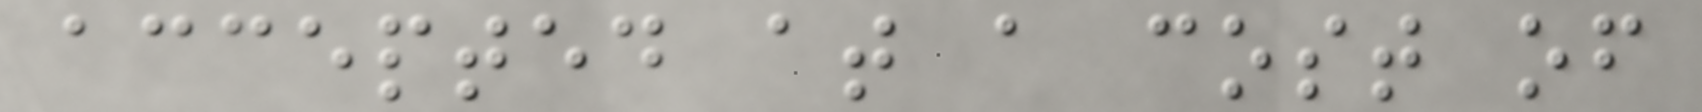accepted at a cost of
